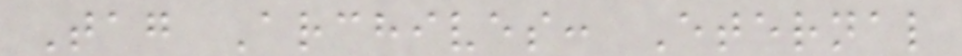Tag Archives: Eternal
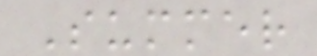Summer
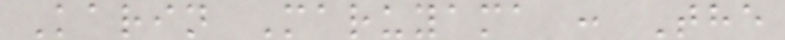Karin Maruyama : The
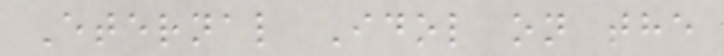Eternal Idol on the
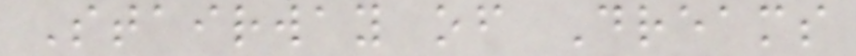Stairway of Dreams
